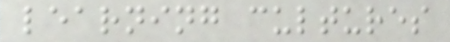learning cultures
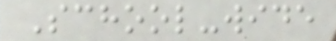School-wide
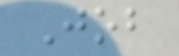Job
